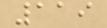119
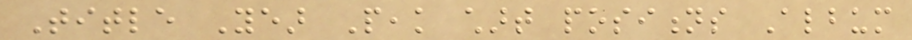Title Year Peak chart positions Album
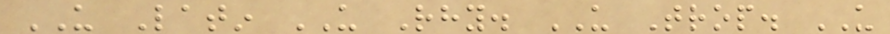US Latin US Rhy. US Trop. US
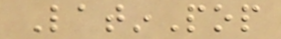LatinPop
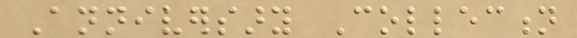Anniversary Collection
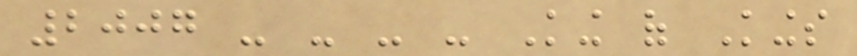2007 - - - - King of Kings
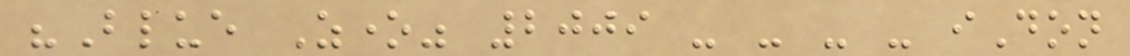"Blue Zone" 2009 - - - - iDon
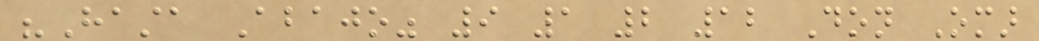"Hasta Abajo" 9 1 2 12 Don Omar
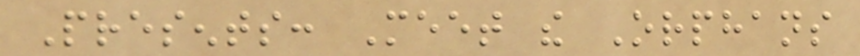Presents: Meet the Orphans
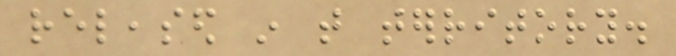released in that territory.
